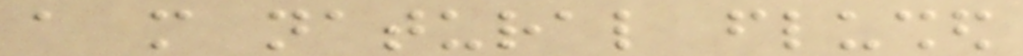a more natural flushed
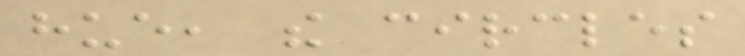hue, the circles
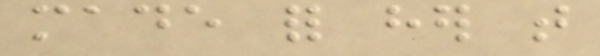made for her that
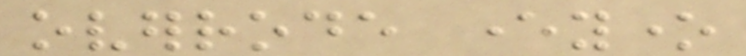overrode everyone
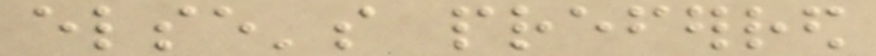else's preferred
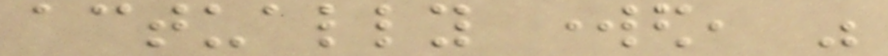actually worked, was
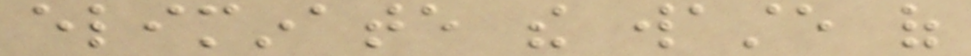eliminate the waste of
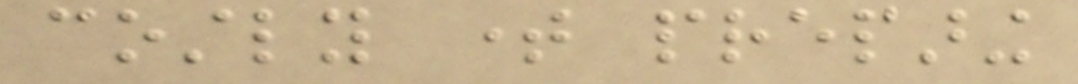costly time preparing
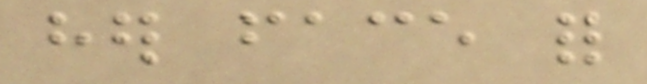her face for
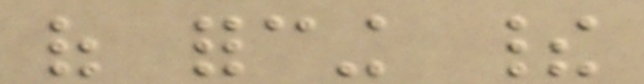of forcing their
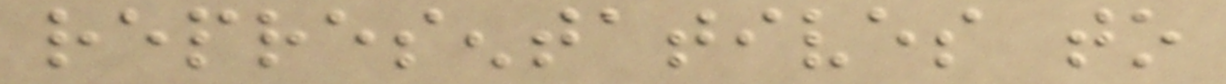representatives to
